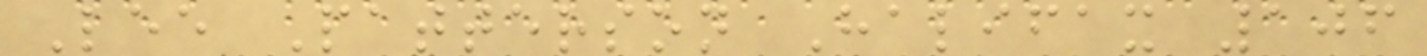Lee Patterson Halifax 106
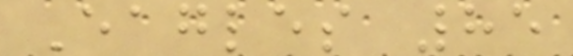Eagles 85
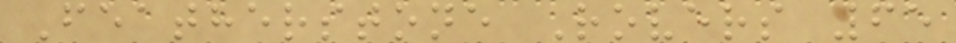Featherstone Rovers 65
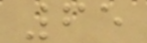65
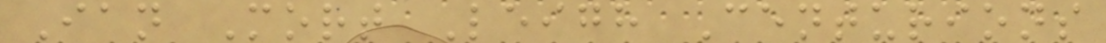Ian Mort Leigh Centurions
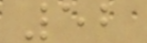52
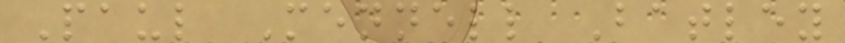Paul Mennell Batley
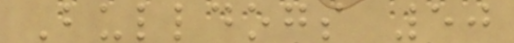Bulldogs 50
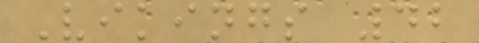Vikings 42
